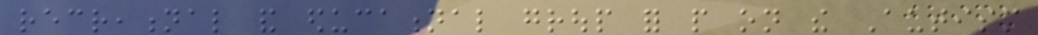recreational and educational group for people on the Autism
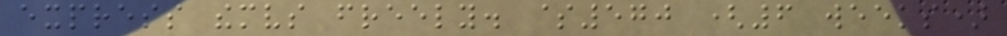express themselves freely. $570 (6 weeks)
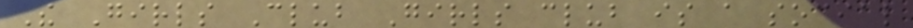The Girls Club Girls club is a social
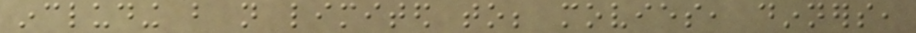including but not limited to; movies, dinners,
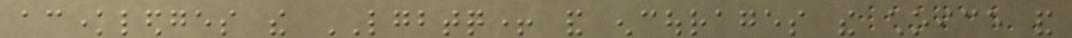acknowledges the LGBTQ+ and encourages the choice and
